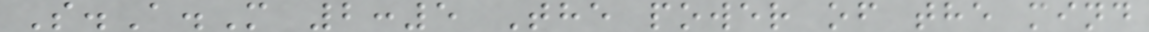S.A.M 2:5 The power of the mind
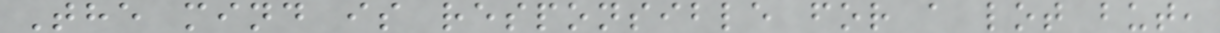The mind is responsible for a lot but,
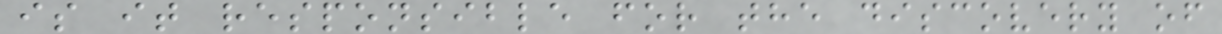is it responsible for the discovery of
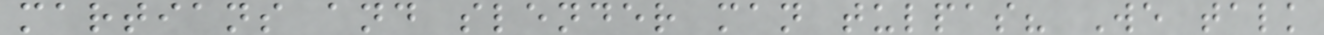martians and slender man tulpas? We talk
